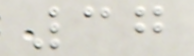37
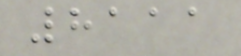8111
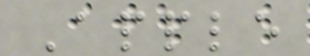Apple
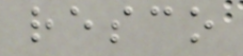resco
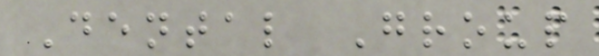Dental Group
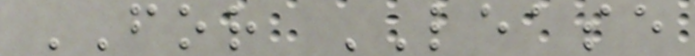FOR LEASE
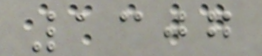1307
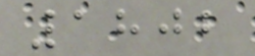1802
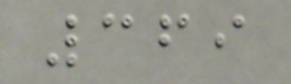369
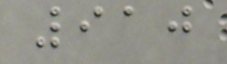910
